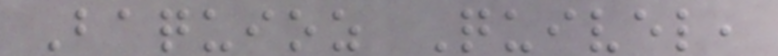Baquioz Quivel,
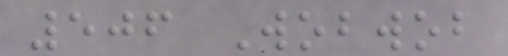506 Wobwob
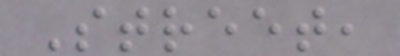Street,
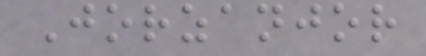Jorzanjor
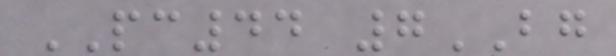PC44 7BG
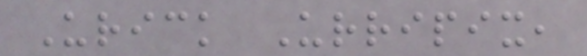Urick Urripix,
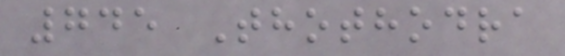745 Thothodra
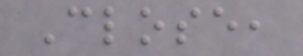Close,
